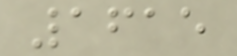1615
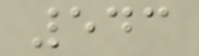543
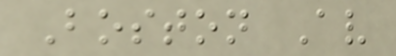Boston Av
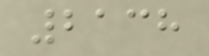2138
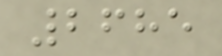2685
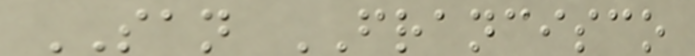SAN FRANCISCO
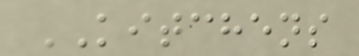KITCHENS
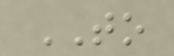TO
